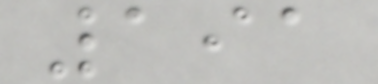191
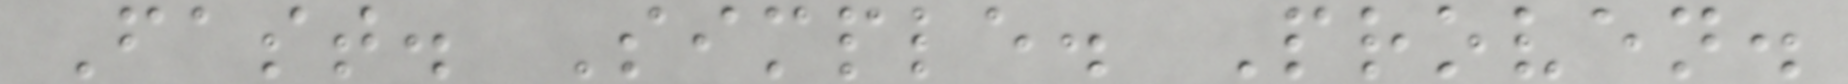Fast. Simple. Proven.
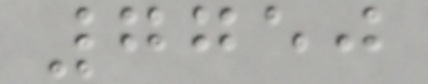7750
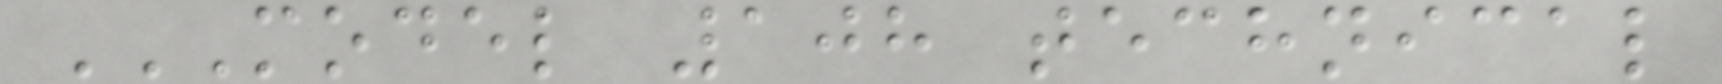MODEL 108 TECHNICAL
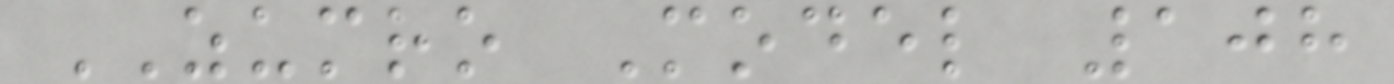ZUMRO Model 108
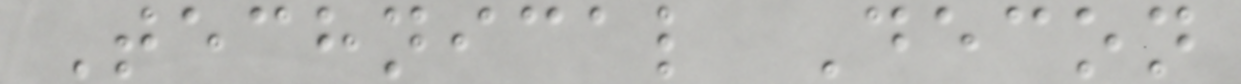Technical Decon
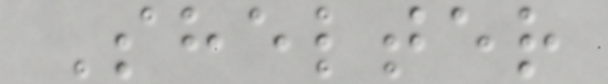Shelter
